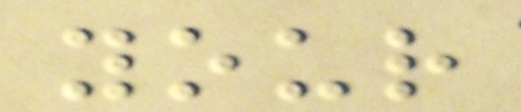your
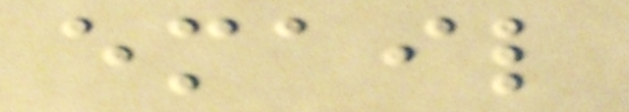email
